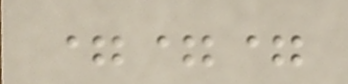===
